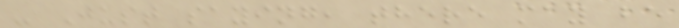- Just saying, there may be
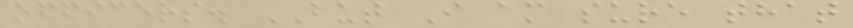officers. BUT I am sure that
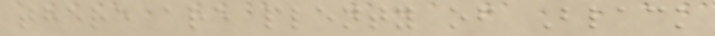there are plenty of Black
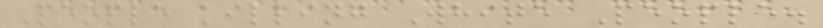People killing White People.
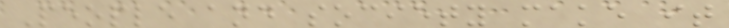People and society make it
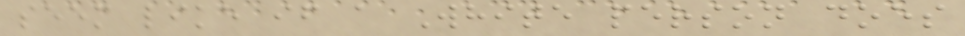seem like if a White person does
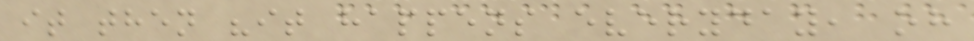it then "it happens everyday, oh
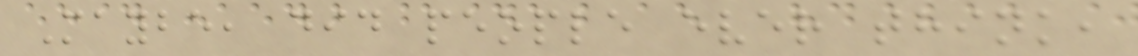Maybe, did people ever think,
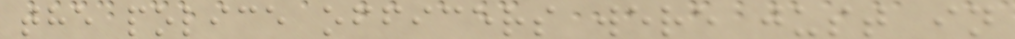the police officers were just in
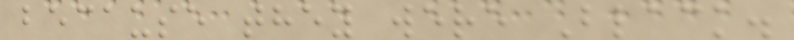because they were Black.
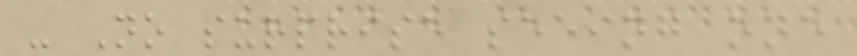- No surprise seeing one
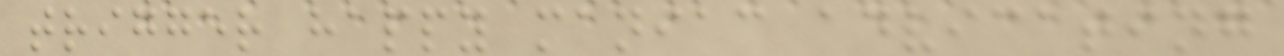trigger happy maniac advicating
